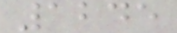1245
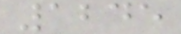1245
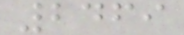2469
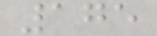175
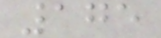175
